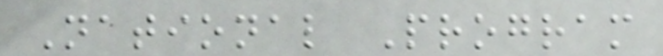National Program
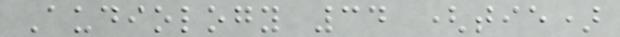Audiology 34 (tie)
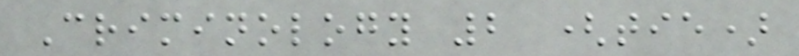Criminology 2 (tie)
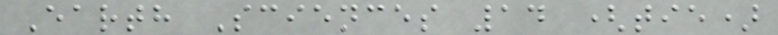Earth Sciences 14 (tie)
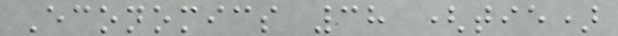Economics 38 (tie)
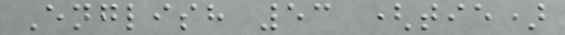English 53 (tie)
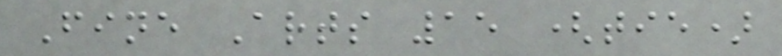Fine Arts 15 (tie)
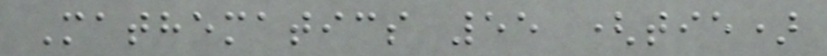Mathematics 55 (tie)
